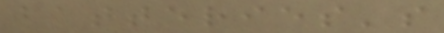batteries's
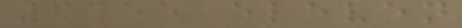6455 eleven
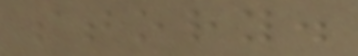story.
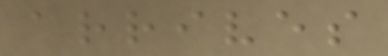arrives
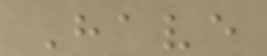Have
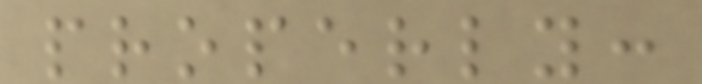properly:
